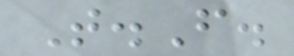T.F.
